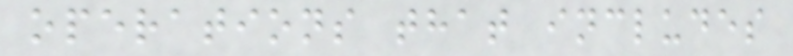operations that includes
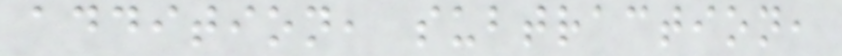addition, subtraction,
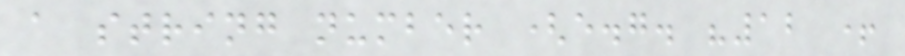a string number (e.g. "12 +
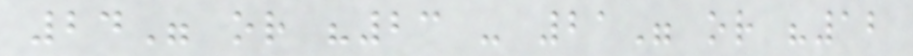24" or "23 - 21" or "12
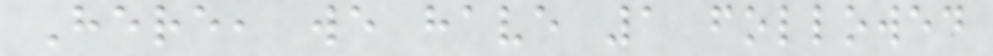Here, we have 1 followed
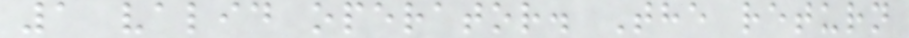1 valid operator. The return
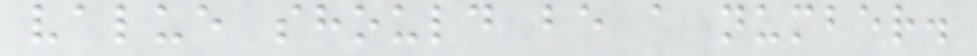value should be a number.
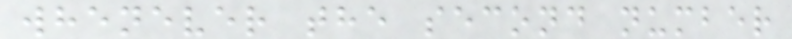whenever the second number
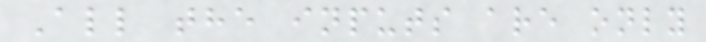All the inputs are only
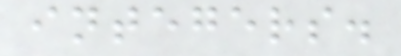integers.
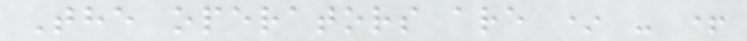The operators are * - +
